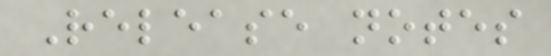Release notes
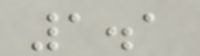1.1
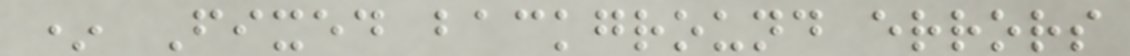* Fixed background errors
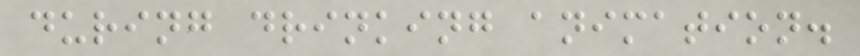during drinking animation.
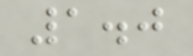1.0
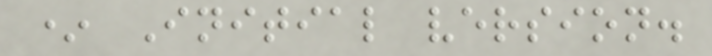* Initial version.
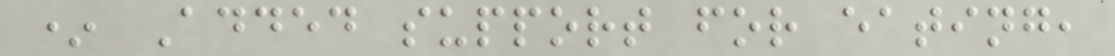* Added support for eating,
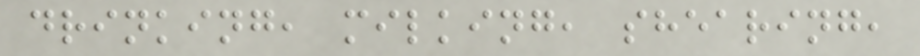drinking, milking, shearing,
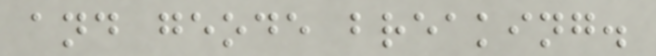and geode breaking.
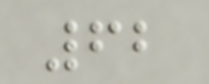62
